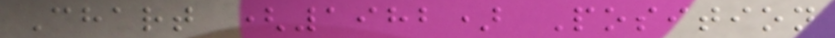Chart (1982) Position
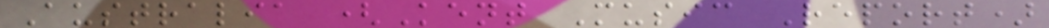Australia (Kent Music Report)
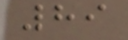89
